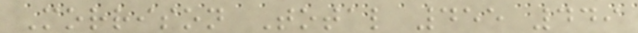Morrison Total 455 449
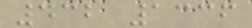432 1336
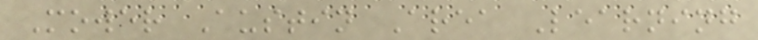Mower Austin Area Learning
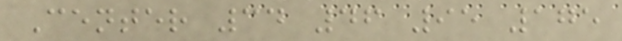Center 34 46 95 175
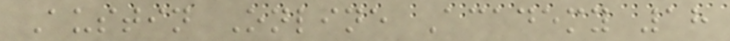Austin Online Academy 18
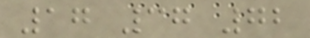17 37 72
